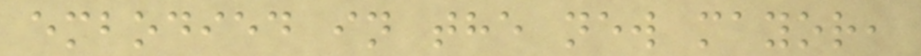embodied in the new mayor,
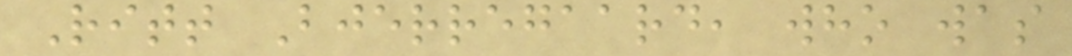Ritt Bjerregaard, who was
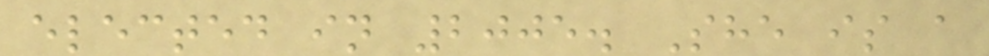elected in 2005. She is a
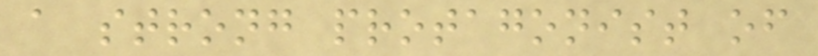a strong protagonist of
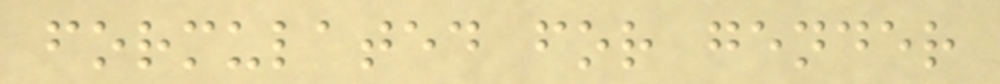formulated for gender
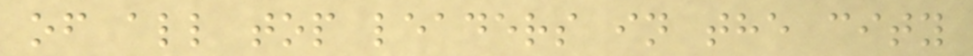of all top leaders in the city
